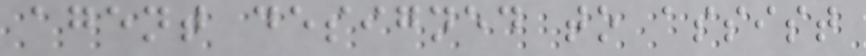agent designed to assist
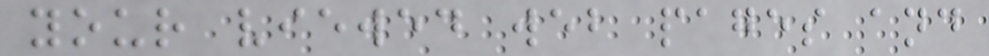your viewed web pages and
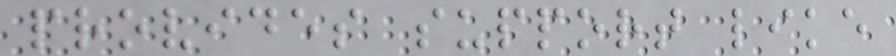provides support like
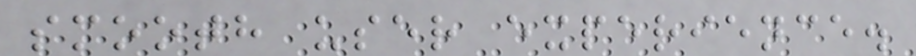smooth user experience.
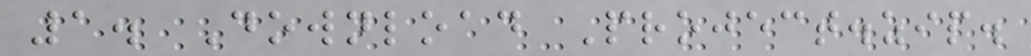1. Download Project.zip.
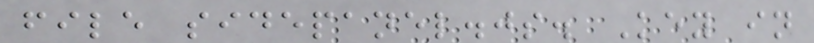file sidepanel.js. Key in
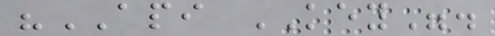"API KEY".
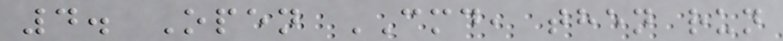4. Open CMD, then run
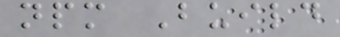npm Build
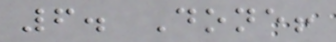6. Done!
